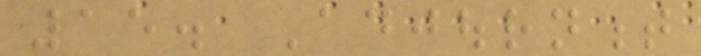15. Adjournment
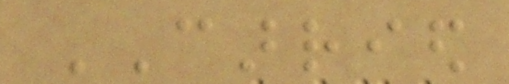CARRIED
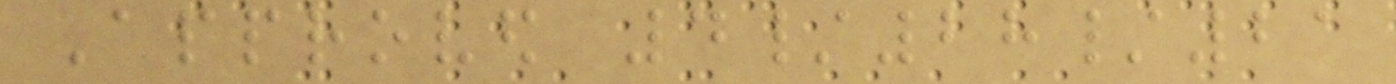Approved 4/28/21
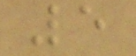5
